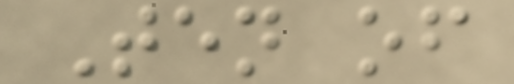Ten of
